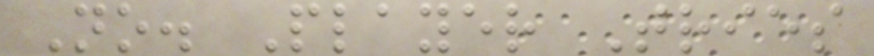No. Player Tries
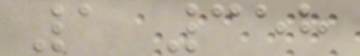1 358
